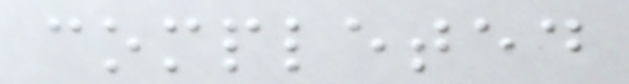completed
